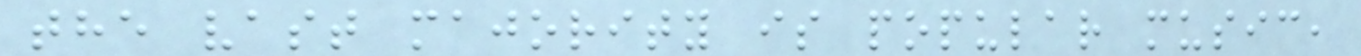the vast majority is popular music,
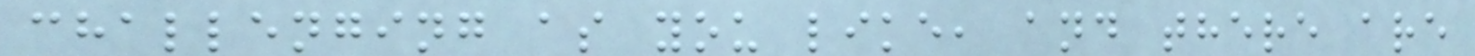challenging as you like, and there are
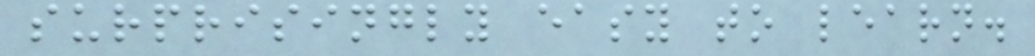surprisingly easy to learn.
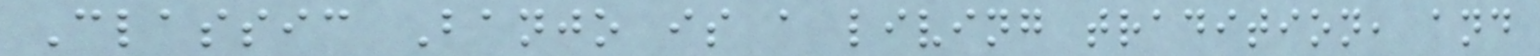Classic Banjo is a living tradition, and
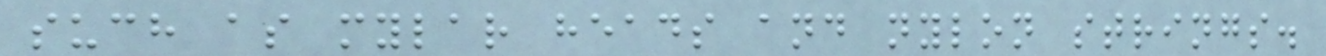such as mylar heads and nylon strings.
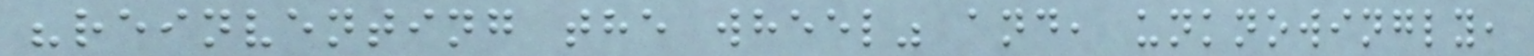"reinventing the wheel" and, unknowingly,
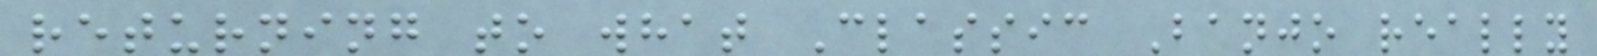returning to what Classic Banjo really
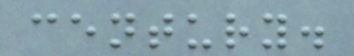century.
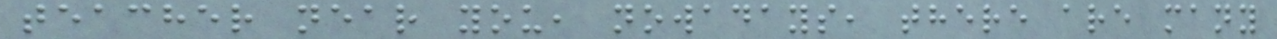teacher near you, nowadays, there are many
